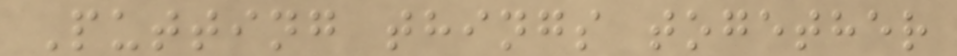Putting things together
